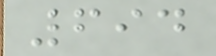694
